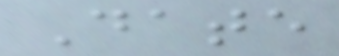Date
